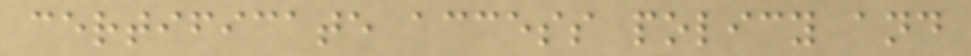certificate access policy and
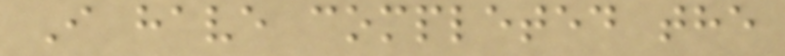I have completed the
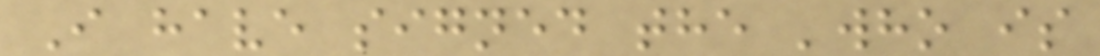I have signed the 'who is
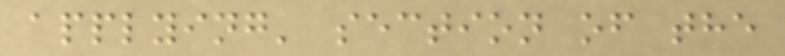applying' section of the
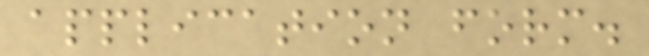application form.
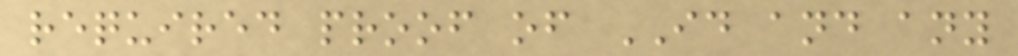required proof of ID and any
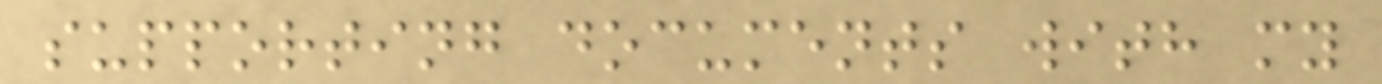supporting documents with my
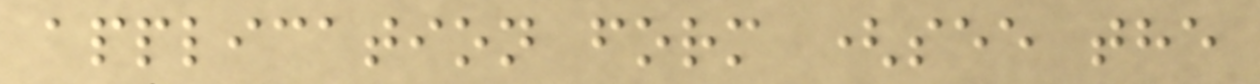application form (see the
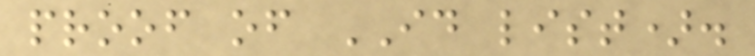proof of ID list).
